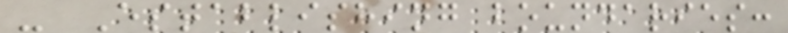- Establishing boundaries:
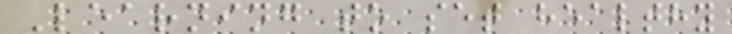Learning to set healthy
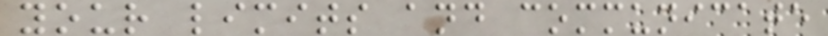your limits and communicate
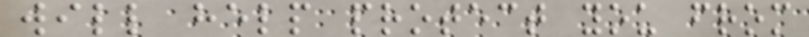will help protect you from
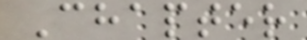Chapter
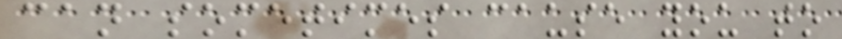can sometimes cause you to
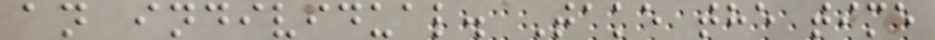an individual. Take the time
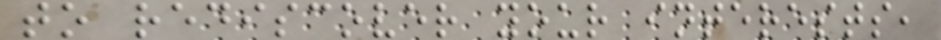to rediscover your interests,
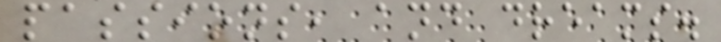passions, and dreams.
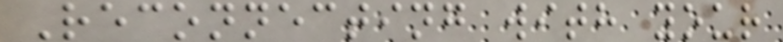Reconnecting with your
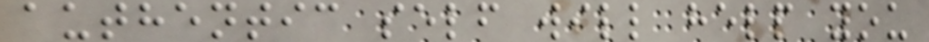authentic self will help you
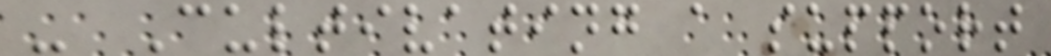- Cultivating a support
